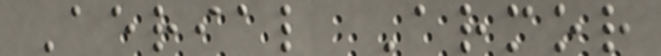Aerial Armor
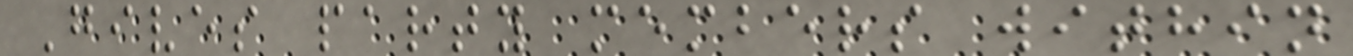Gives party members within
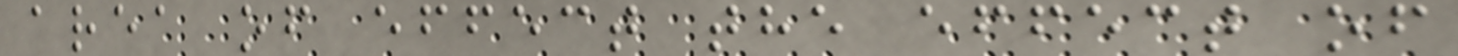area of effect the effect of
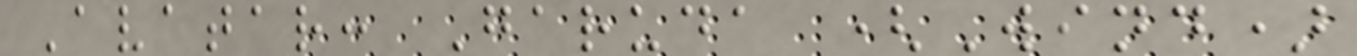Avatar: Garuda (Wind)
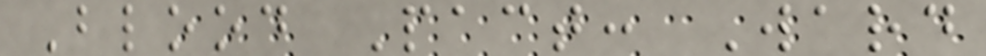Blood Pact: Ward
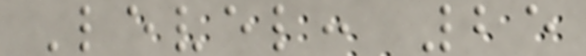Level: 25
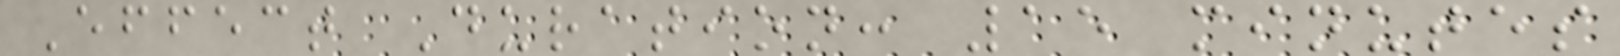Effect Duration: 15 minutes
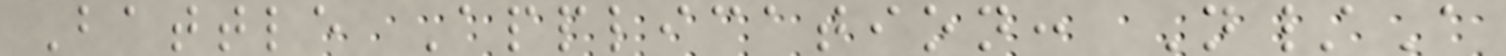Battle Application: N/A
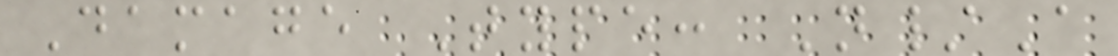Damage Type: N/A
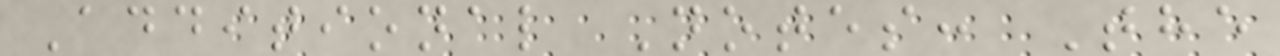Additional Notes: The
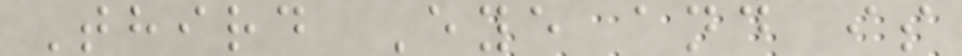Third Eye and is
